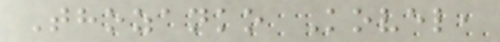Thozanko Kovel,
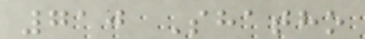710 Shatho
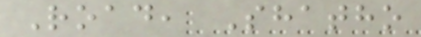Road, Shatho
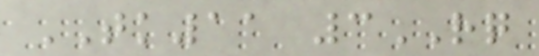TK11 3RQ
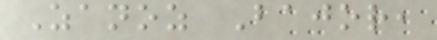Zanoz Bajor,
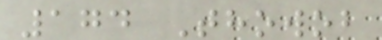174 Thowob
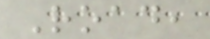Road,
